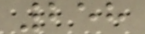258
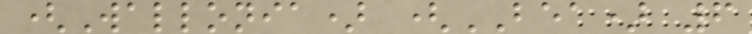(Wallonia) (BEA) 6
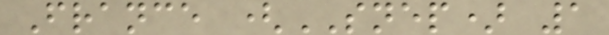France (SNEP) 1
